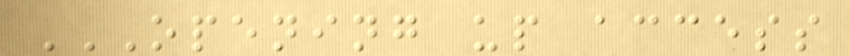OPENING UP ACCESS
